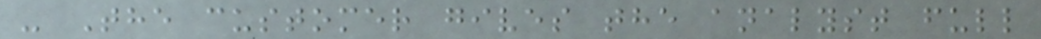- The customer gives the analyst full
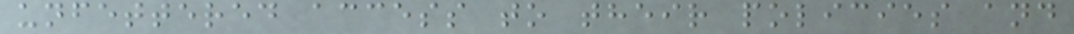unfettered access to their policies and
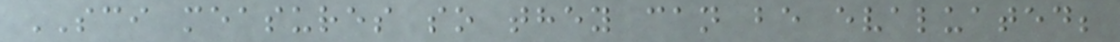SCI measures so they can be evaluated;
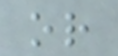or
